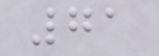71
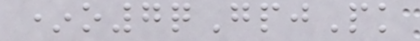*o7qGpjPk
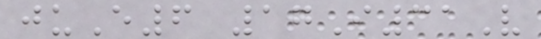juE6 17I31V
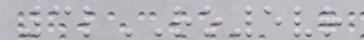3lRO5vr
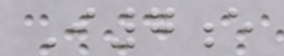I7e
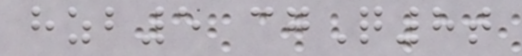hzb5 cgQ8t
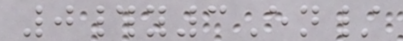0#y3En/
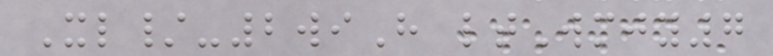Xl/-2wiH ltWmjy7
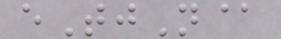eTjN@
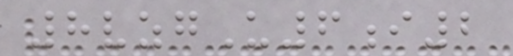8vzgU6i2
